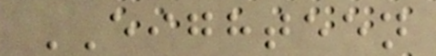EIGHTEEN
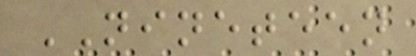NINETEEN
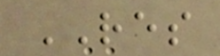RES
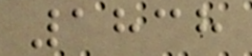1838
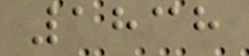1838
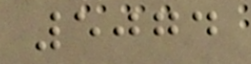5074
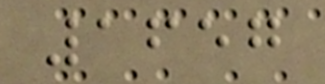1657
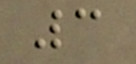3
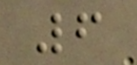6
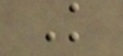K
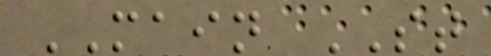MAIN ST
